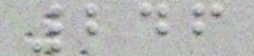246
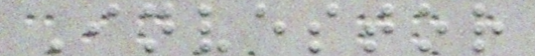Investor
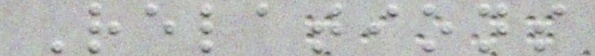Relations
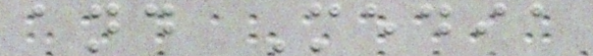and Media
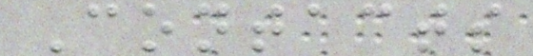Contacts
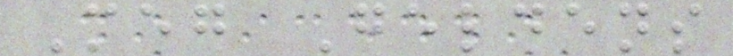Meg Geldens
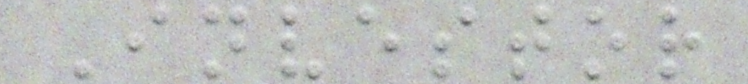Investor
